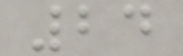24
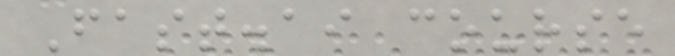Fast.ai course
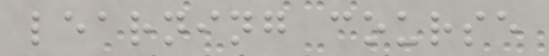learning course
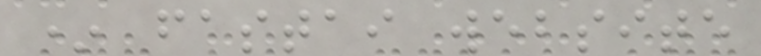* fastai website
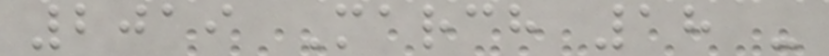2019 March 18 -
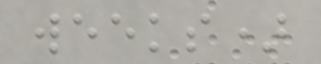weeks)
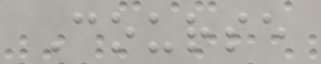Course
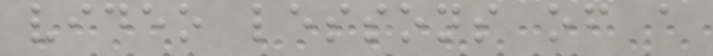video lessons of a
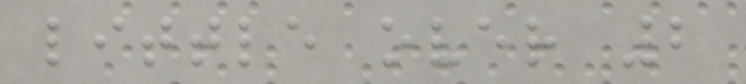little over 2
